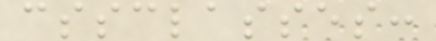cssclasses:
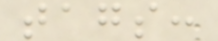tags:
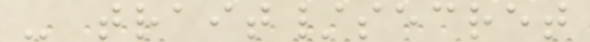- trait/secret
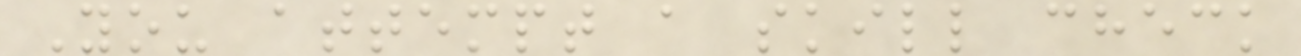You attempt a skill check
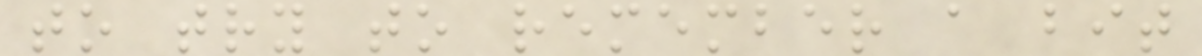to try to remember a bit
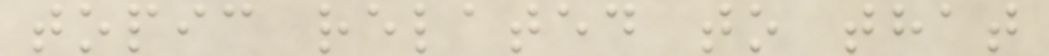topic related to that
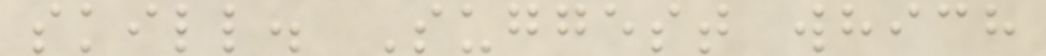skill. Suggest which
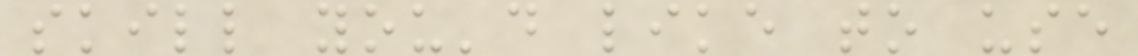skill you'd like to use
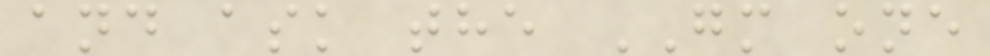and ask the GM one
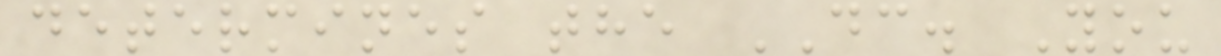determines the DC. You
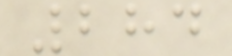284
